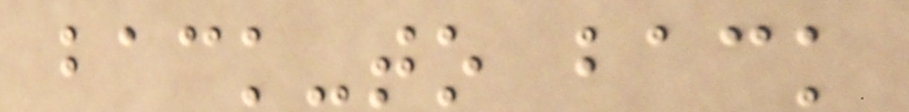back-to back
